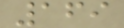169
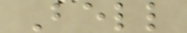Bell
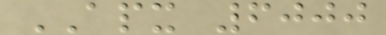APX 6000
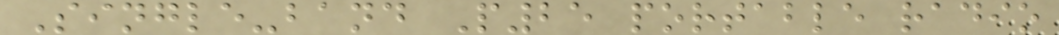Single-band P25 portable radio
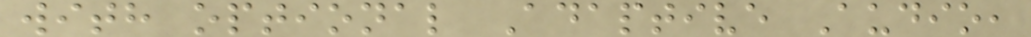with optional Adaptive Audio,
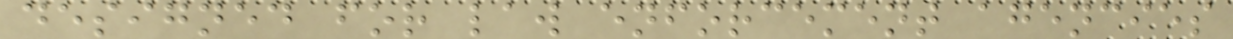designed for law enforcement agencies
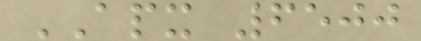APX 6500
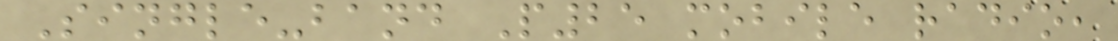Single-band P25 mobile radio,
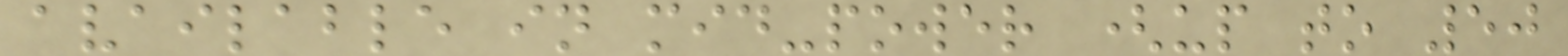available in mid-power (up to 50
